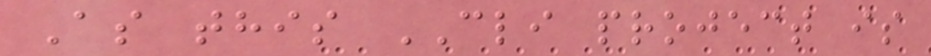As this CLI project is
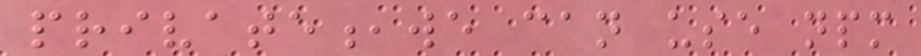private,we can use npm
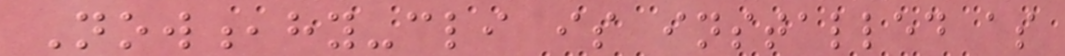Now,hy-cli is installed as
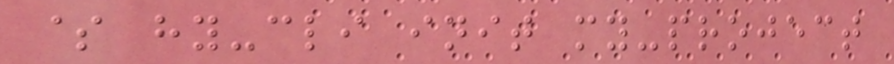$ hy-cli init my-project
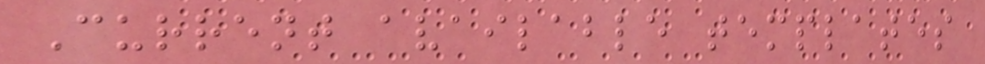Current available templates
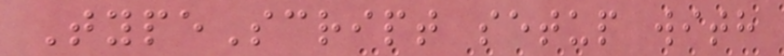TypeScript setup with
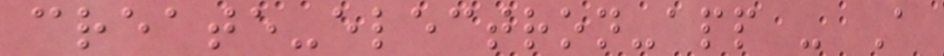create-electron-app - A
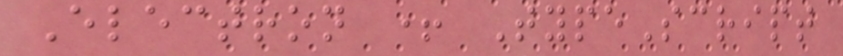Electron + TypeScript
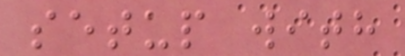setup with
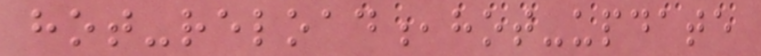hot-reload,hot-update
